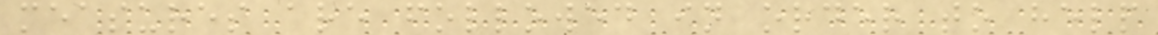measures are followed in order to help
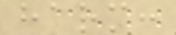harm:
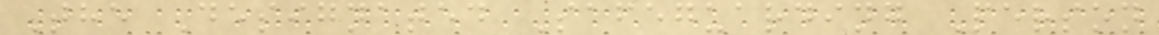The Designated Safeguarding Person
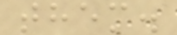them.
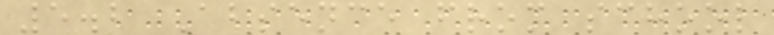5.2 Absence from school
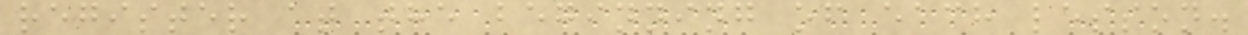register at the beginning of each lesson.
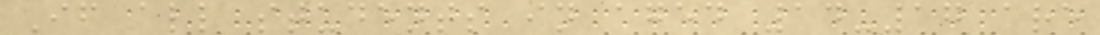If all students in aged 14-17 are
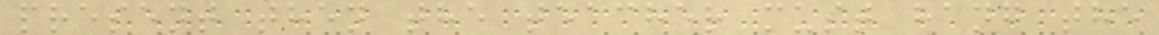present then the teacher must hang the
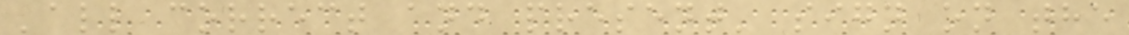'all correct and present' sign on the
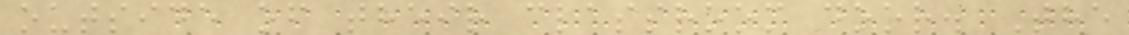outside of their classroom door. The
